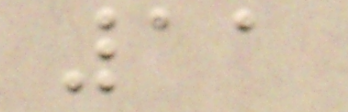11
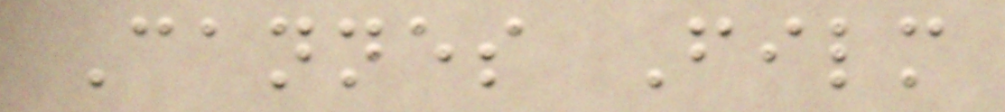Cannes Film
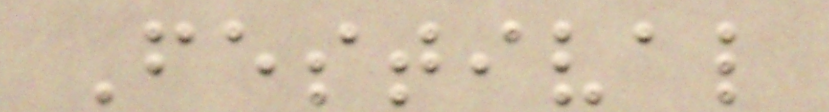Festival
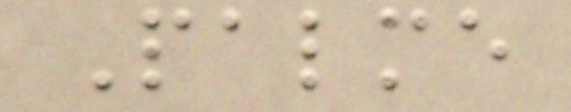Palme
